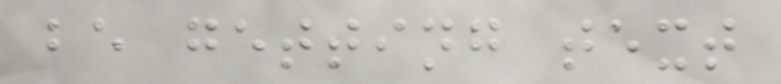be getting text
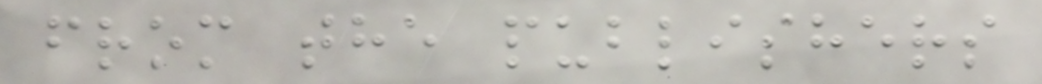from the publishers
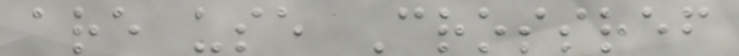are use Crossref
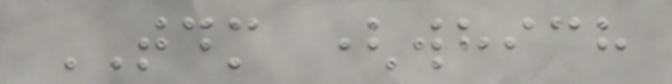TDM (which
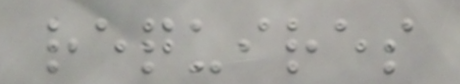requires
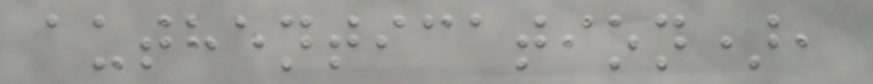authentication),
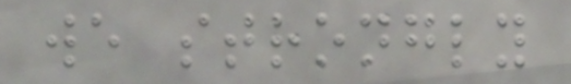we strongly
